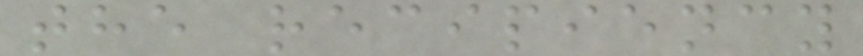the recipiency
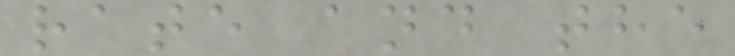rate and the
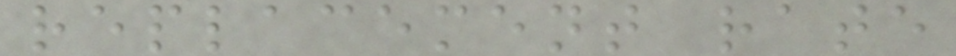replacement rate
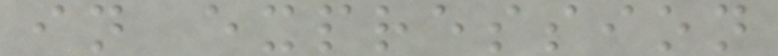in expression
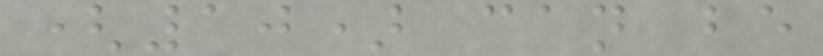(10) can be
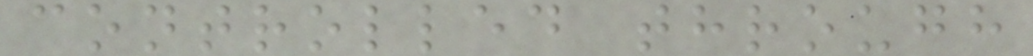controlled through
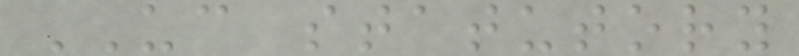UC statutory
